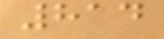814
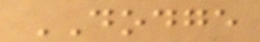DODGE
